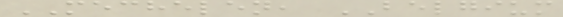MECHELEN, BELGIUM
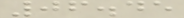06.45
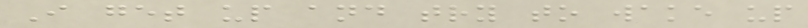I get up and try to wake up
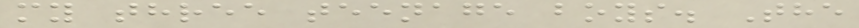my three teenage boys. The
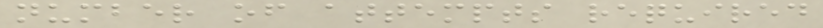number of attempts required
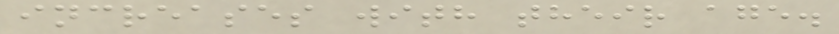increases with their age.
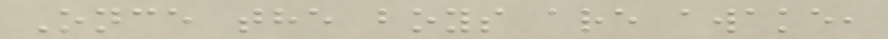Once the boys are awake,
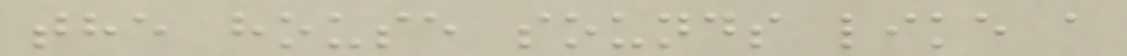the house sounds like a
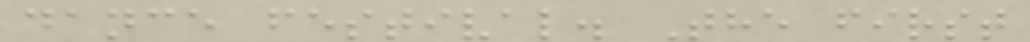dance festival. The first
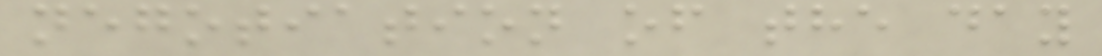negotiation of the day
